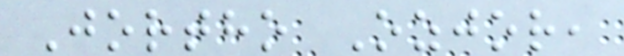Jortho Ozjor,
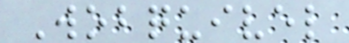Wobquivel
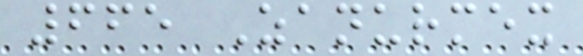665 Zanurmex
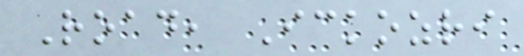Road, Ickozri
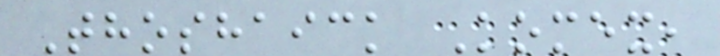Thoshaick Komex,
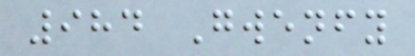984 Gwenfy
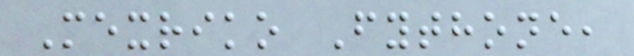Mexriko Fythone,
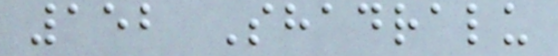152 Shadralu
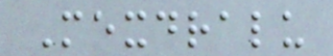Mexdralu
